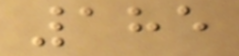185
